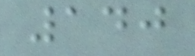140
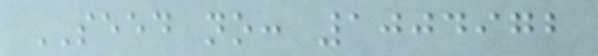SEED no: 1004972
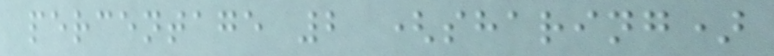percentage 2 (sharing)
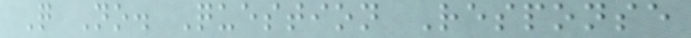Q No. Question Response
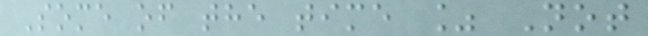Some of the time % Not
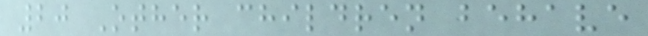20 Other children behave
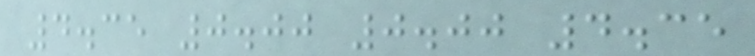4.35 0.00 0.00 4.35
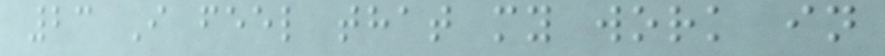23 I feel that my work in
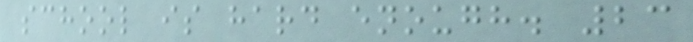school is hard enough. 23
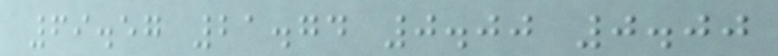69.57 21.74 0.00 0.00
